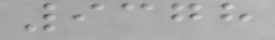9378
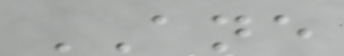ANE
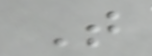T
